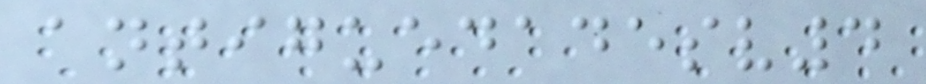antiguedadesv4
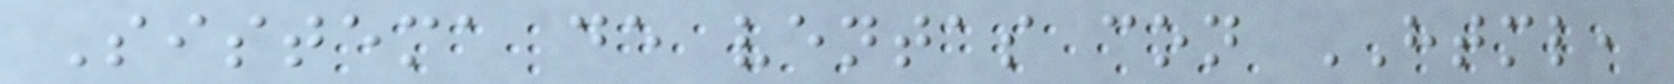Sistema de ventas con HTML,
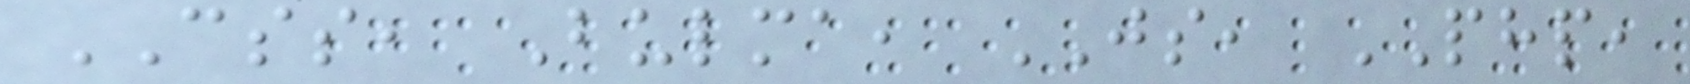CSS, Bulma, JS, PHP,
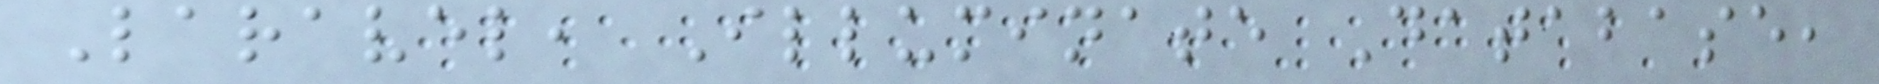Laravel, Illuminate Database,
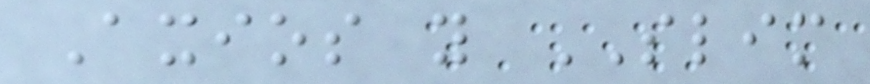Axios y SLIM
